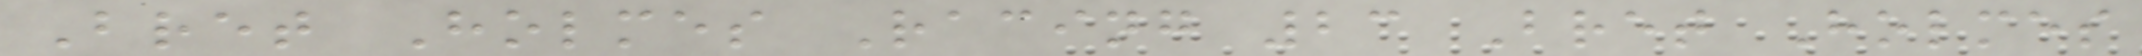Bret Holmes Racing 23 Bret Holmes
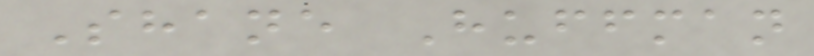Shane Huffman
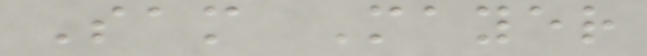Sam Mayer
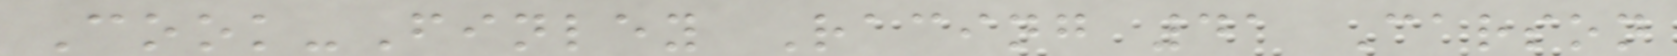Cook-Finley Racing 41 Carson
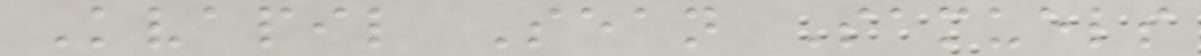Kvapil Sean Samuels
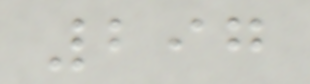297
